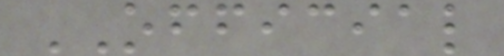OFFICIAL
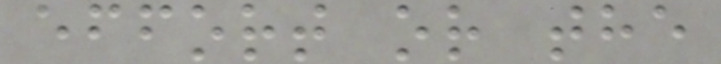effort or the
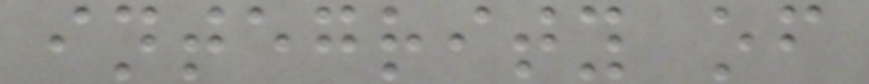integrity of
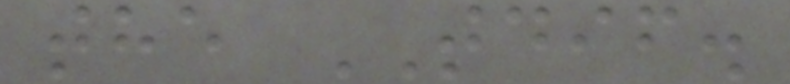the TDIF.
